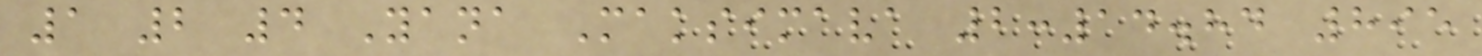1 2 4 Yana Maksimava 2:14.84 895
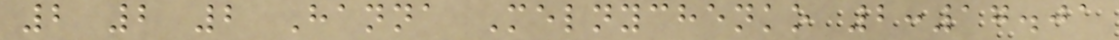2 2 2 Hanna Melnychenko 2:17.01
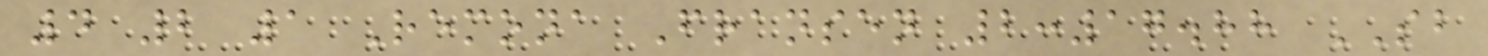4 2 1 Remona Fransen 2:17.88 SB
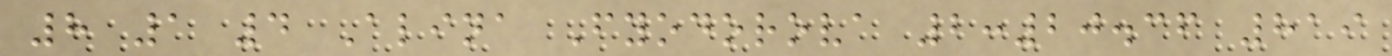8 1 4 Alina Fyodorova 2:20.36 819
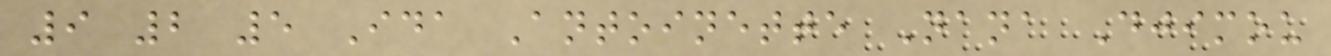9 2 5 Ida Antoinette Nana Djimou
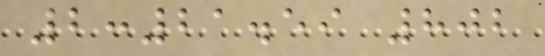2:21.59 802
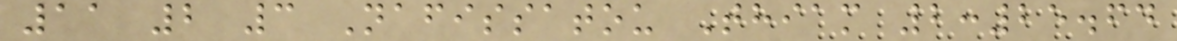11 2 3 Nafissatou Thiam 2:25.64
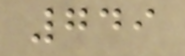749
